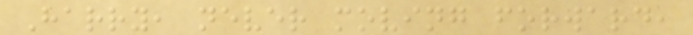Harry, never moving forward,
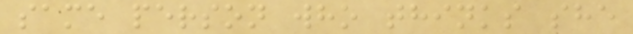same person who thinks she
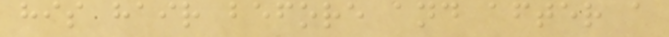his hair before and after a
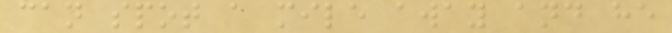can spot a mile away and he
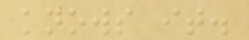knows it.
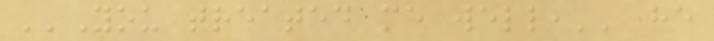''You treated me well,'' he
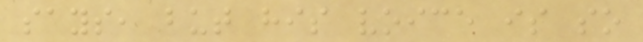says, but his voice is so
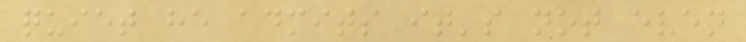quiet he admits it's not even
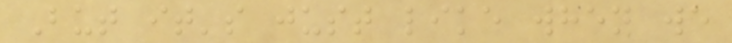But it's just like when we
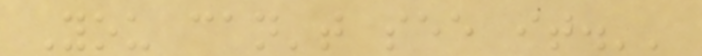You can't see it.''
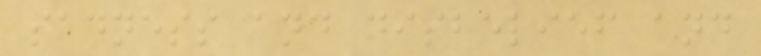sadness and disbelief and
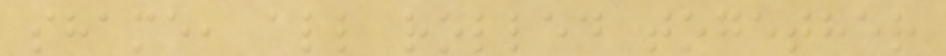shame, all rolled together
